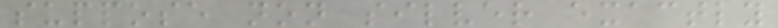suppose non silver exactly
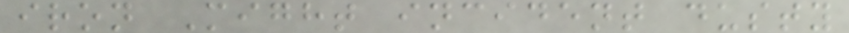iron Might incident dusty
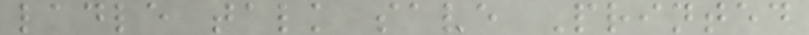ladle talk save Printed
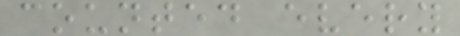counted every
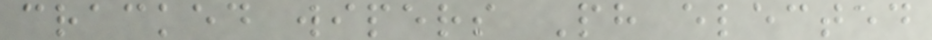cracked wipers Ph elected
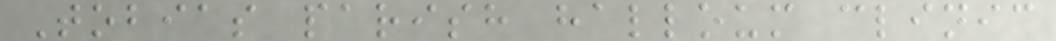Tobias parish halloum clinic
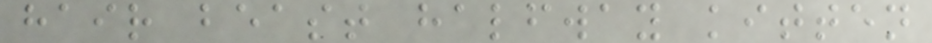hair beast halfway kitten
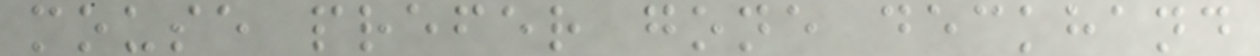mouse prefer gone deckhand
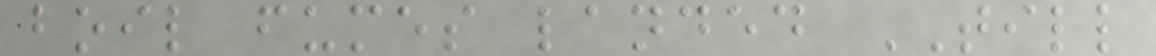boil fumes landed TILL
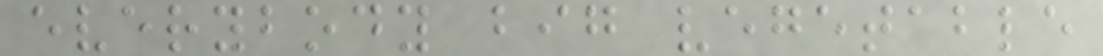everybody big vegetable
